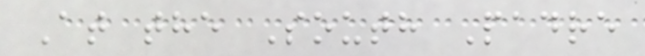At the South Padre
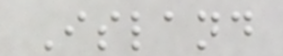Island
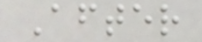After
